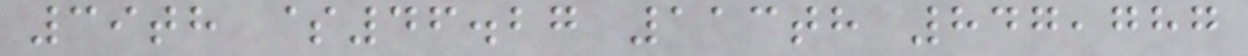39th $46.27 113th 847,787
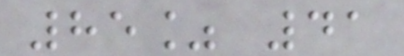85% 41
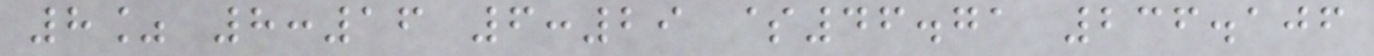8% 8:16 6:29 $46.71 236.106
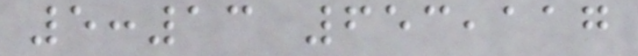5:13 653,117
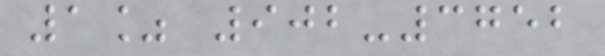1% 902-3752
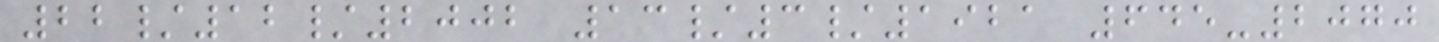22/12/2002 13/3/1921 645-2070
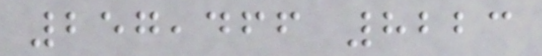257,466 8223
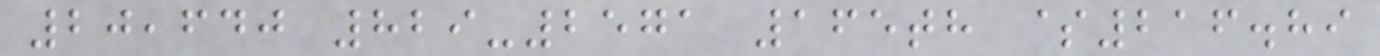20,640 829-2571 165th $216.89
